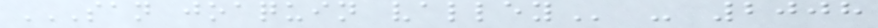SAN JOAQUIN VALLEY - 2008
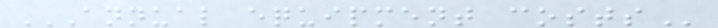ANNUAL EQUIPMENT COSTS
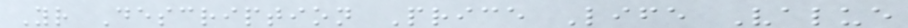Yr Description Price Life Value
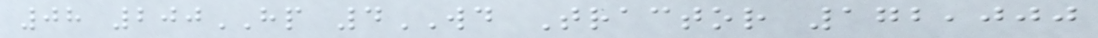08 200HP 4WD Tractor 172,000
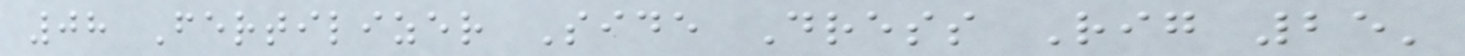08 Fertilizer Side Dress Rig 25'
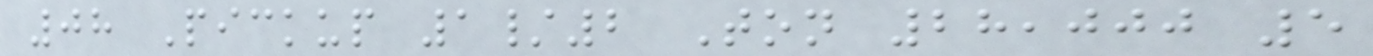08 Pickup 1/2 Ton 28,000 5
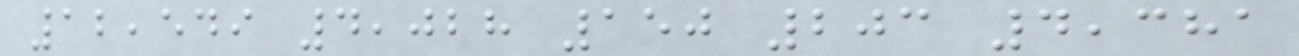12,549 4,028 150 203 4,381
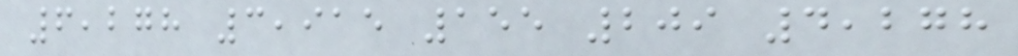6,278 3,915 155 209 4,278
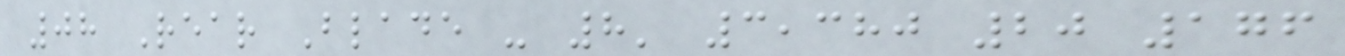08 Rear Blade - 8' 3,380 20 176
